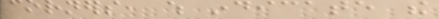corners, which indicate the
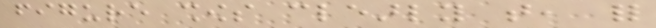figure shows clearly that, for
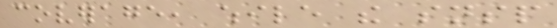coverage, while the snsp
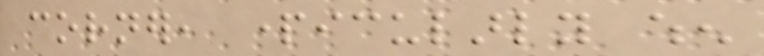corner, particularly when
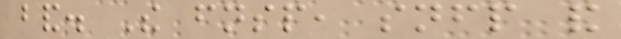band. The fnsp, snfp and
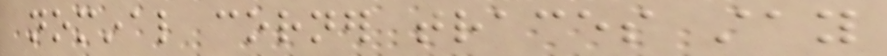nominal corner traces stay
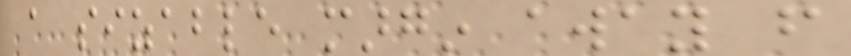a sizable margin away from
